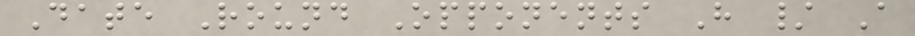Date Round Opponents H / A
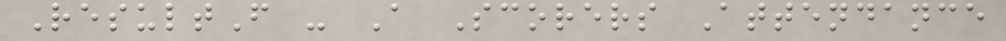ResultF - A Scorers Attendance
